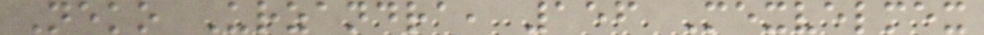Neko Urzandra, 156 Mexvelmex
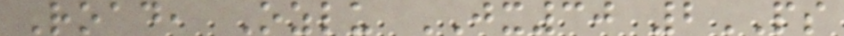Road, Ozlu JX30 2PS
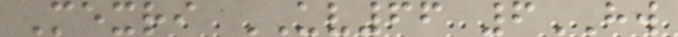Mexri UV66 6HW
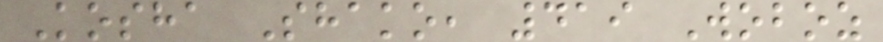Kosha Shako, 419 Woboz
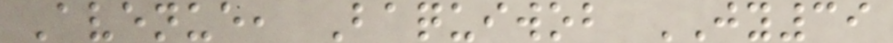Avenue, Baquiwob JY39
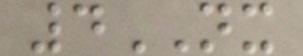4NX
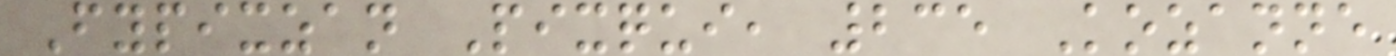Fypixzan Pixqui, 235 Kozanne
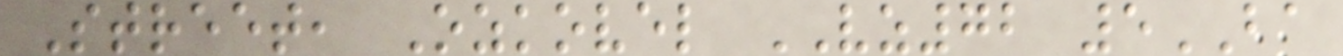Street, Ozkovel VZ72 5BA
